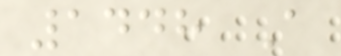1448 A
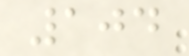104
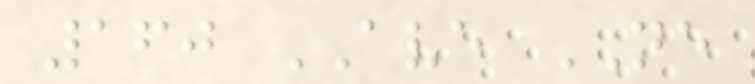160 AVE NE
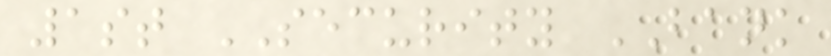1st SECURITY BANK
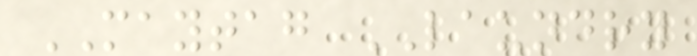MAYTAG LAUNDRY
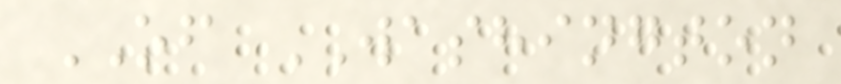OF WASHINGTON
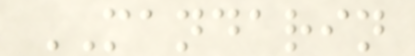MANDARIN
